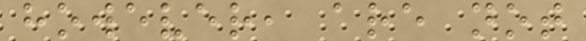however, are not
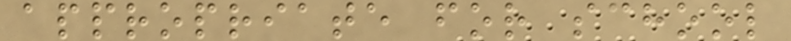appropriate for school
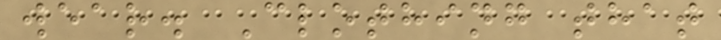wear. Clothing that
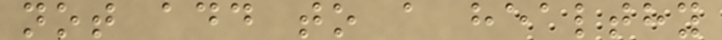not add to a healthy
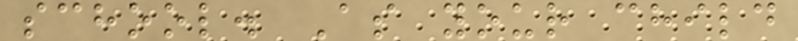school. As your child
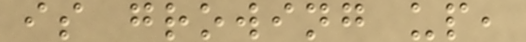is growing up,
